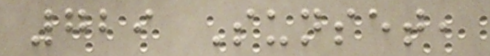729 Sunset,
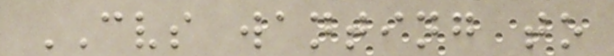CVS wanting to
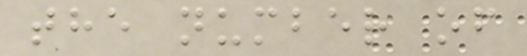the number of
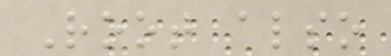Root also
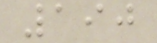190
